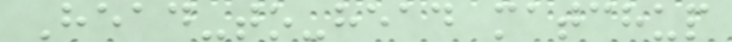Head-to-head matchup
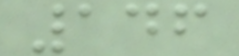146
